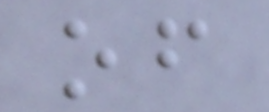of
